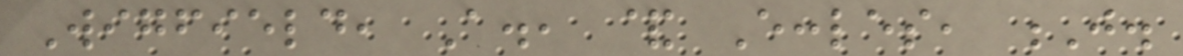Wigfield, A., & Eccles, J.
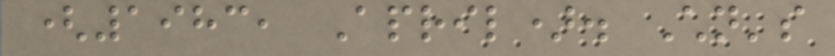(1983, April). Children's
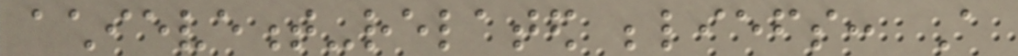achievement-related beliefs: A
